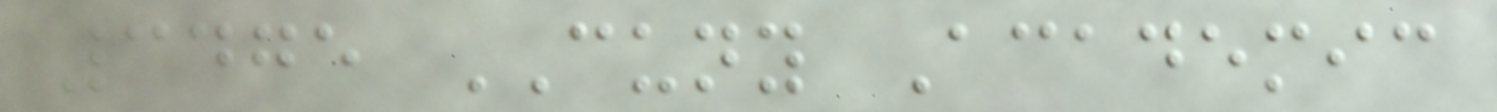3475 CUNY Academic
